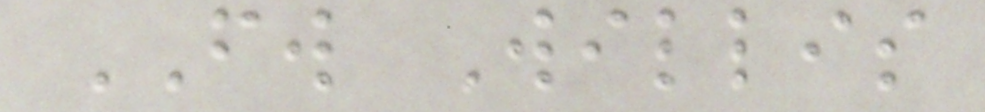FW Willis
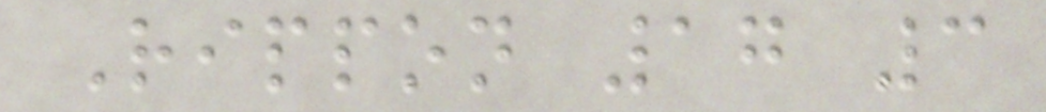Rippon 17 3
